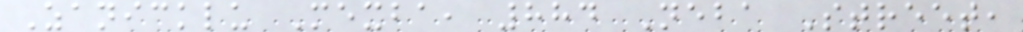Zanicklu Mexba, 884 Neba Street,
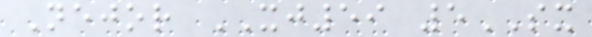Nejor XJ59 5SX
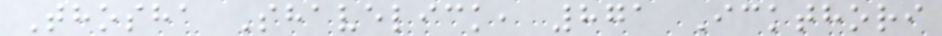Thosha Shavelick, 871 Ickthori
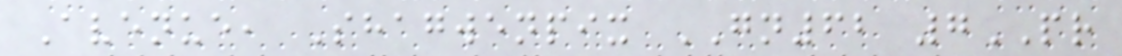Avenue, Shagwenpix GN62 7PR
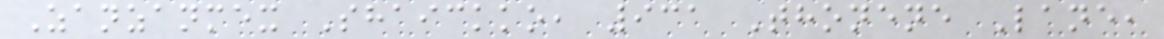Zanzanmex Shaickko, 931 Thonene Lane,
